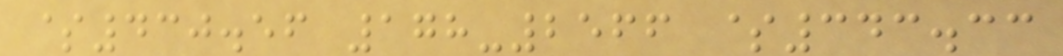$430.56 178-2566 $343.33
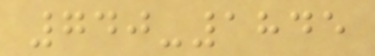740-1845
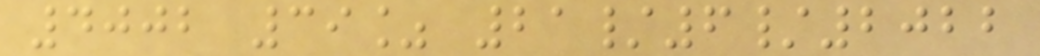4002 39% 21/6/2022
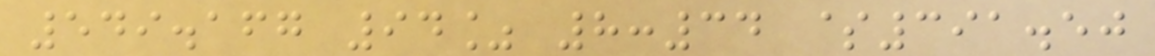549.167 94% 8:34 $391.50
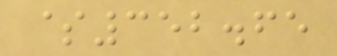$352.65
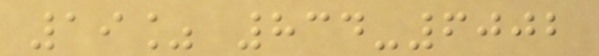19% 834-6002
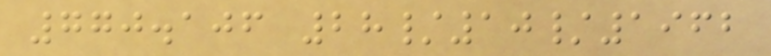770.106 28/10/1962
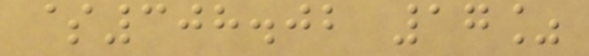$308.02 17%
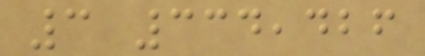3 334,426
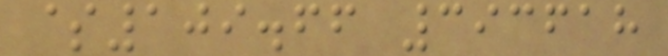$109.66 393618
